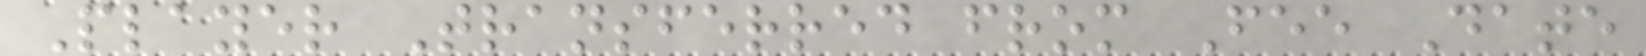Player Transferred from Fee Date
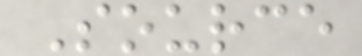Source
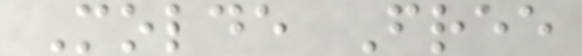Molde Free
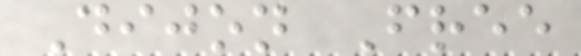Dijon Free
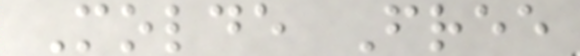Molde Free
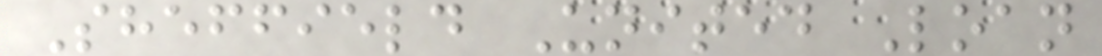Sheffield United Loan
